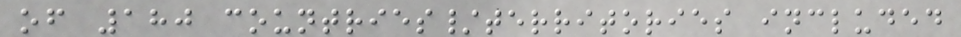of 180 countries/territories included
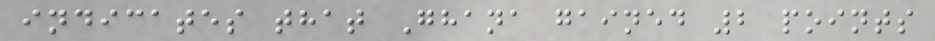indicates that Ghana gained 2 points
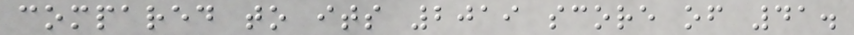compared to its 2019 score of 41.
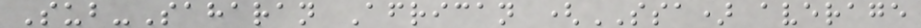Sub-Saharan African (SSA) average
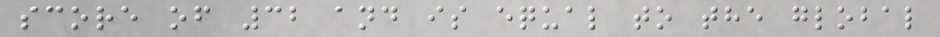score of 32 and is equal to the global
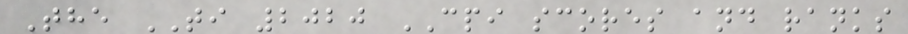The TI 2020 CPI scores and ranks
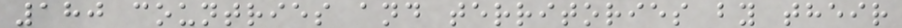180 countries and territories by their
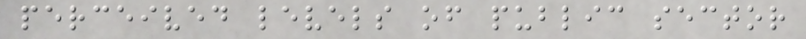perceived levels of public sector
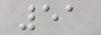51
